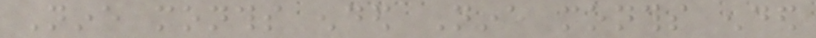Nine months ended Nine months ended
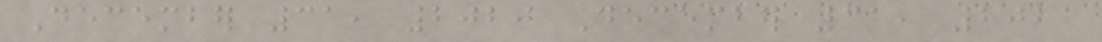December 31, 2020 December 31, 2021
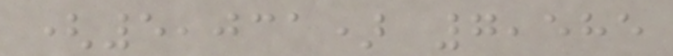(5,031) 7,585
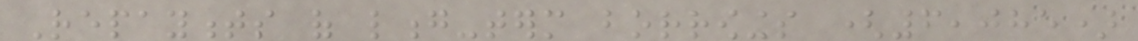Repayments of long-term borrowings (6,085)
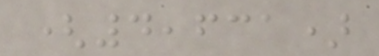(4,631)
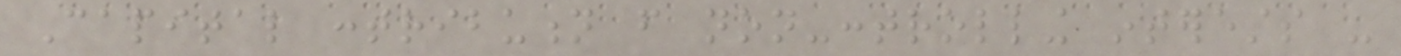Capital contribution from non-controlling interests -
